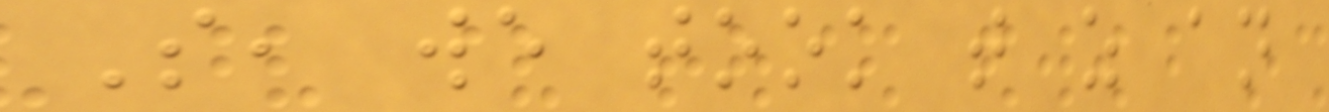So, we took that as an
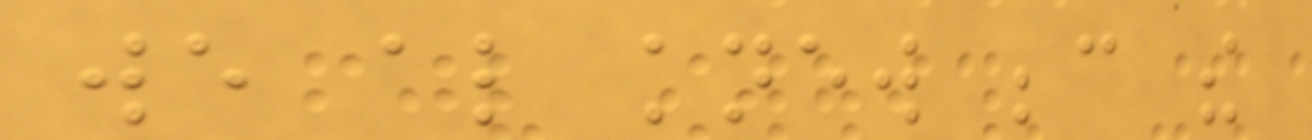we also knew because the
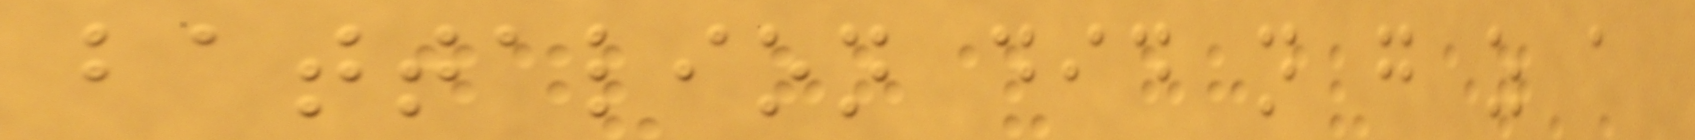battalion did not go as a
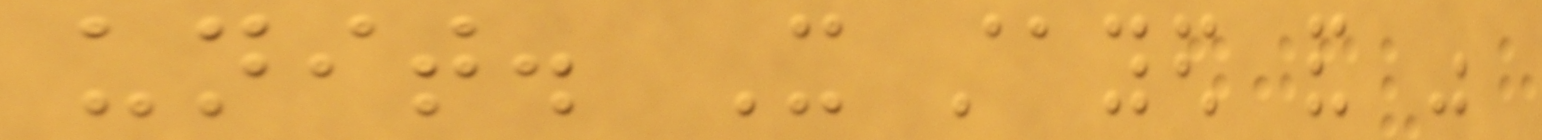unit. It stayed and was
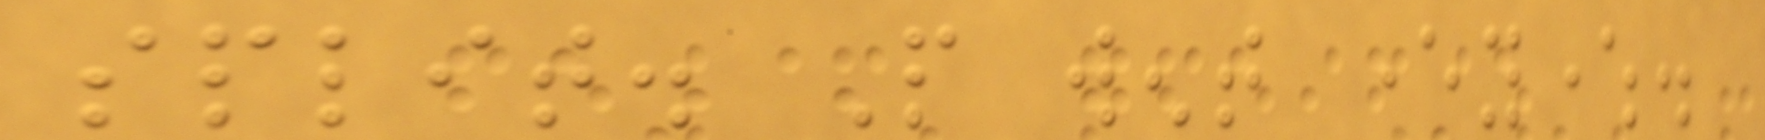split. People went everywhere.
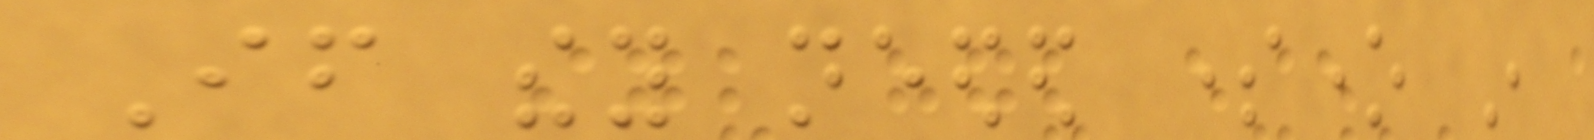If they needed someone in
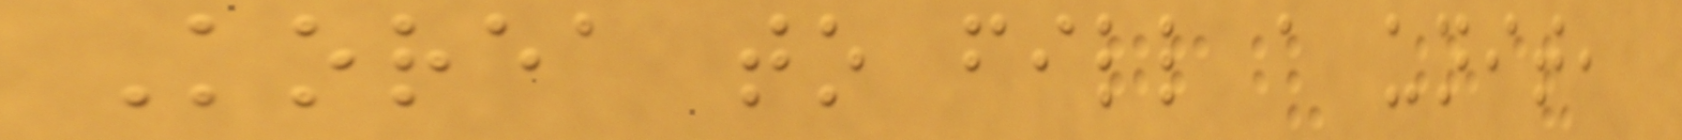Korea to fill a unit,
